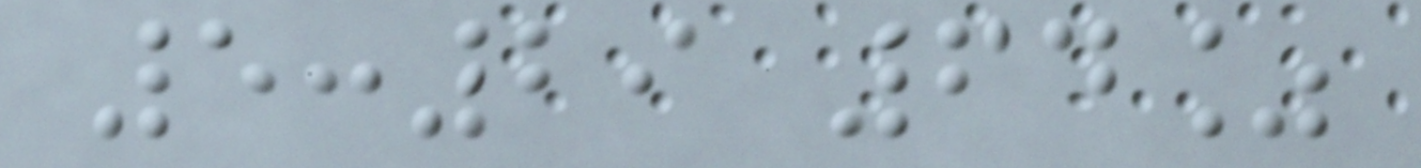5:29 64%
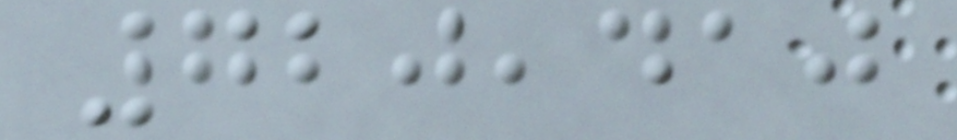720,410
